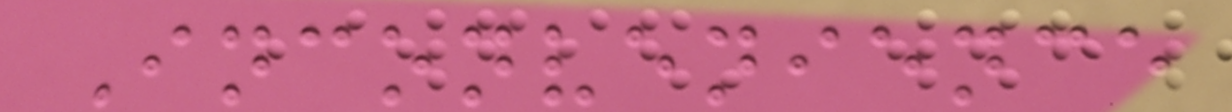Inconvenience
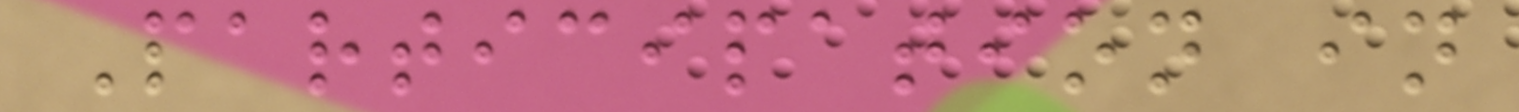Participation in
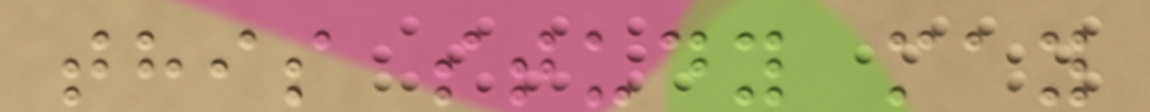this study may
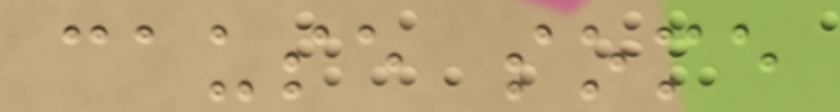cause some
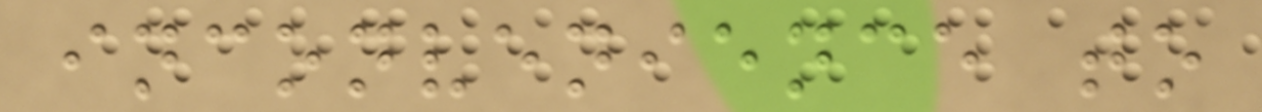inconvenience to
